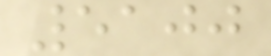5100
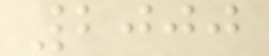2000
